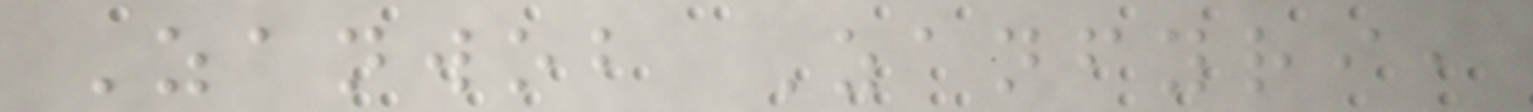Zanwob Zanfyri,
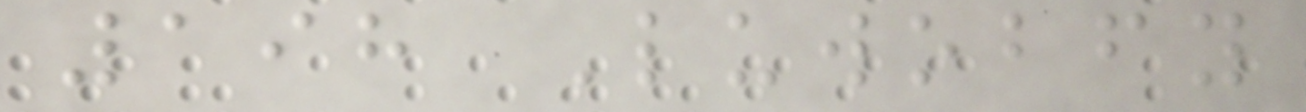198 Luwobfy
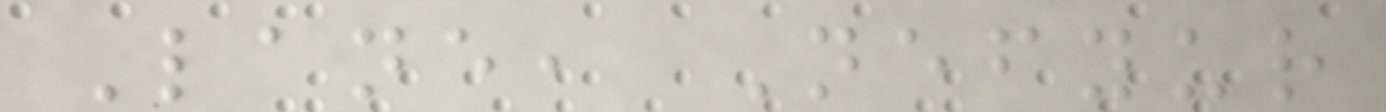Lane, Nefyur
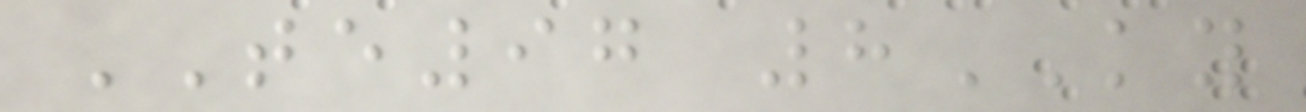TE97 8KY
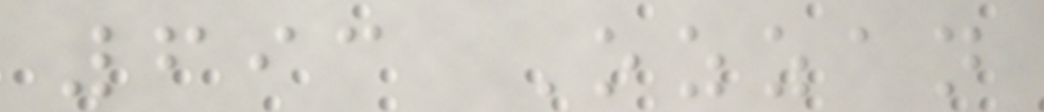693 Ozzan
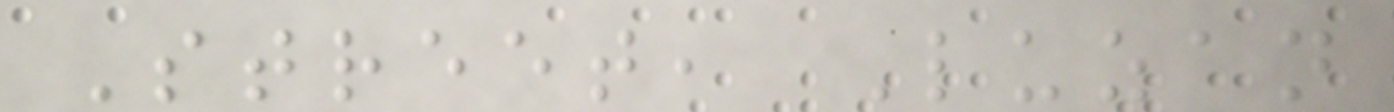Street, Luzan
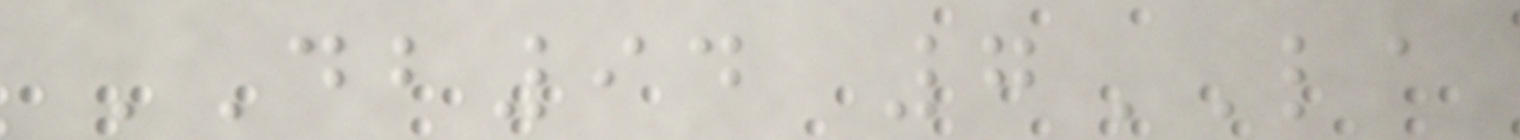DB94 7LA
